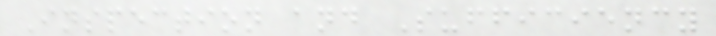Inspection and Sufficiency
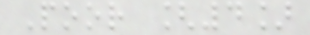Poor [4]
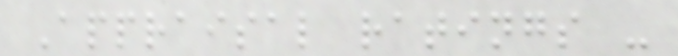Appraisal ratings -
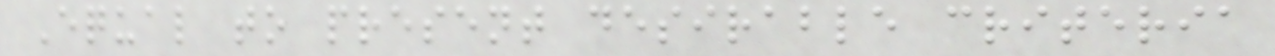Equal to present desirable criteria
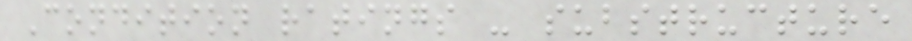Condition ratings - substructure
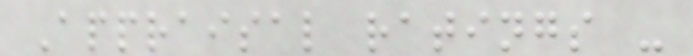Appraisal ratings -
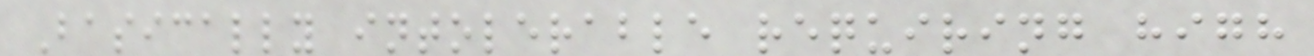Basically intolerable requiring high
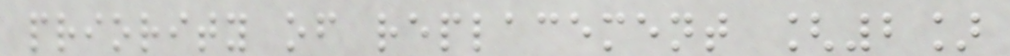priority of replacement [2]
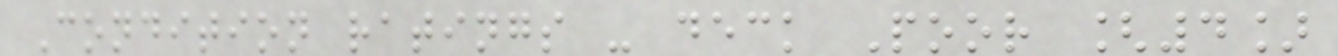Condition ratings - deck Poor [4]
